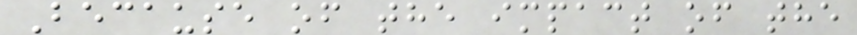Because of the impact of the
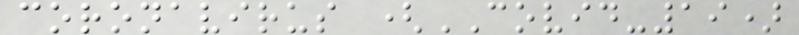coronavirus (COVID-19)
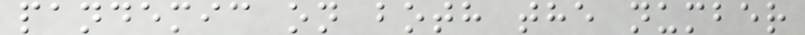pandemic on both the number
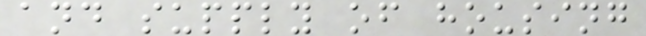and supply of housing
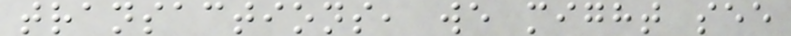transactions, we might see
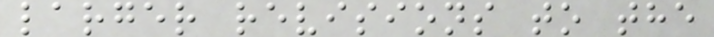larger revisions to the
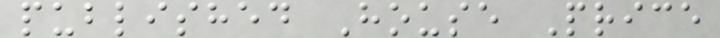published House Price
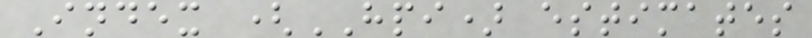Index (HPI) estimates
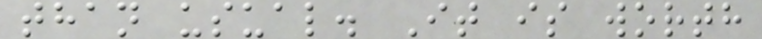than usual. It is worth
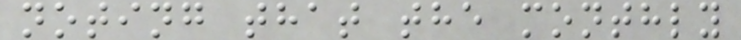noting that the monthly
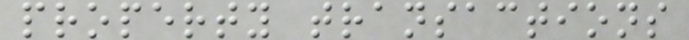property transactions
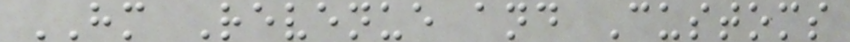HM Revenue and Customs
